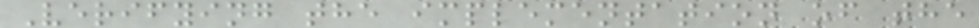Verifying the implementation of the
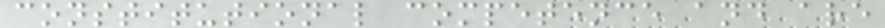constitutional competence and are
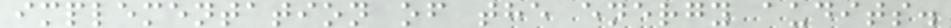implementation of the energy audits.
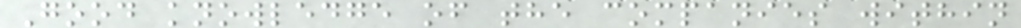Good knowledge of the companies within
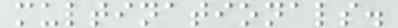multinationals.
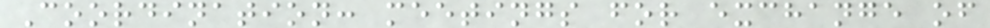Coordination: meetings for exchange of
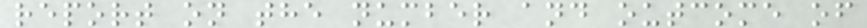report on the number and outcome of
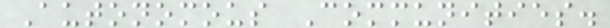Autonomous Communities.
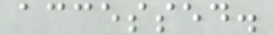accessed.
